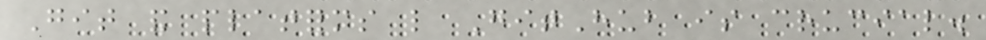Git and platforms like GitHub is crucial.
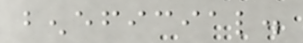beneficial.
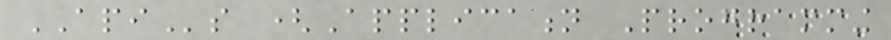APIs (Application Programming
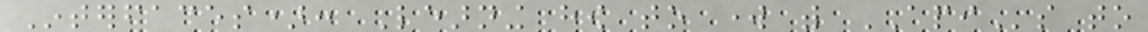Interfaces): Learning how to work with APIs to
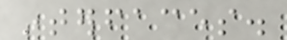interfaces.
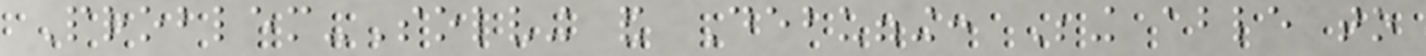Problem-Solving and Debugging: Being able to
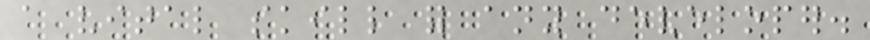a vital skill for any developer.
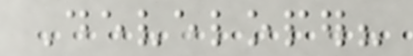Developer?
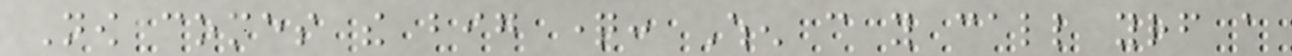Now comes the big question: When can you call yourself a
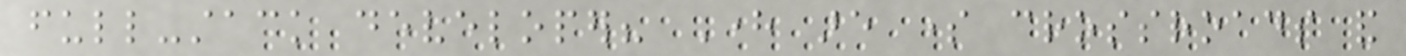full-stack developer? Here are some crossroads and
